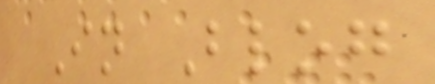In Blog
